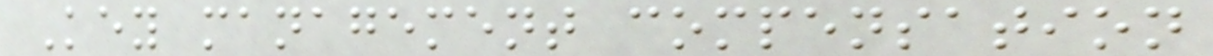Key management compensation
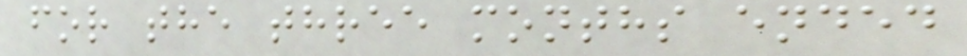for the three months ended
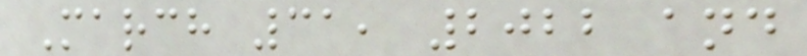March 31, 2022 and
